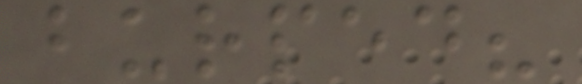burped?
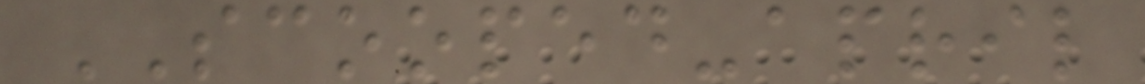SCOOPED-april
